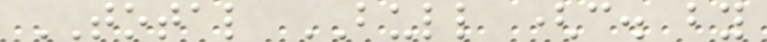TOTAL BULL (c. by
